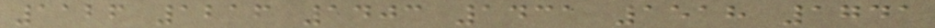1126 1216 1403 1431 1518 1741
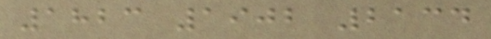1823 1902 2134
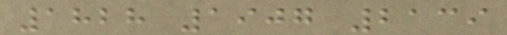1828 1907 2139
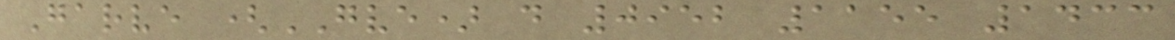Garve (GVE) d 0952 1155 1433
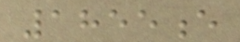1855e
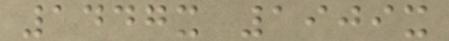1447x 1909x
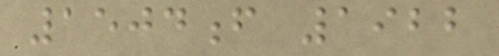1504f 1922
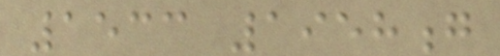1533 1958g
